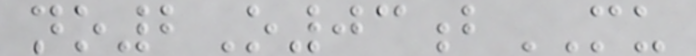no2O03bMU
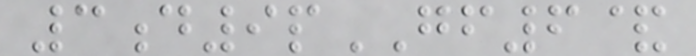3d9pGF6&
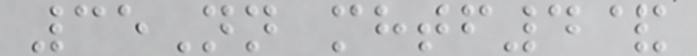35Nn mhtf4&
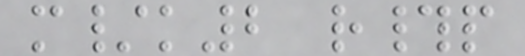m/k2 r#p
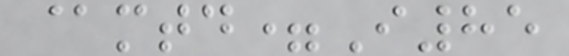@mtd=I85
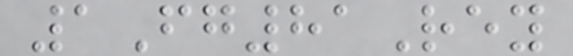1Fg81Rey
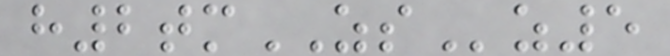h2tmZSz5
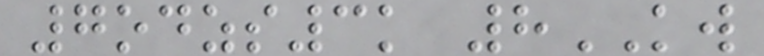7odzs3k 8KW
